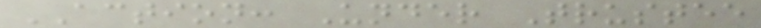ACTION: Under Trustee
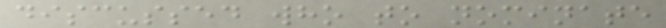discussed who to nominate
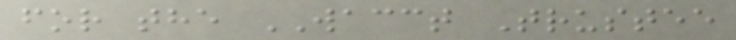for the WACCT Trustee
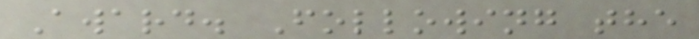Award. Following the
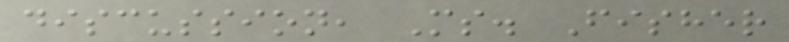discussion, Ms. Fisher
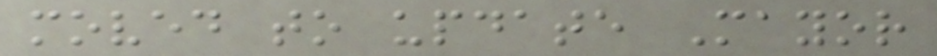moved to update Mayor
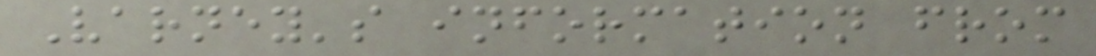Varney's information from
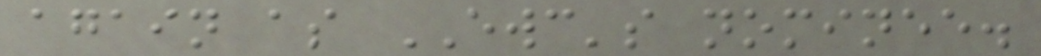again as EWC's nominee.
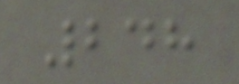248
